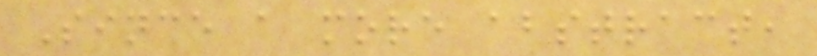Since a more abstract,
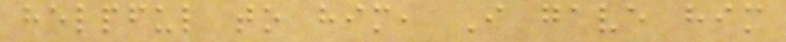helpful to him, I gave him
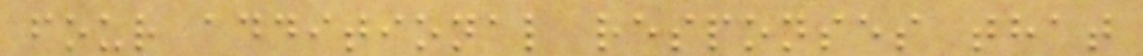four additional responses that
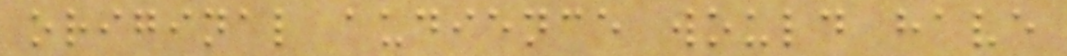original audience would have
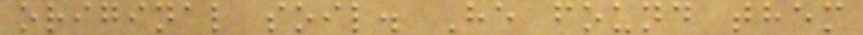original soil. He found them
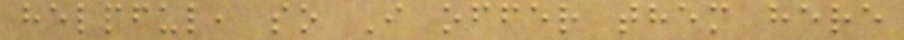helpful, so I offer them here
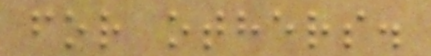for others.
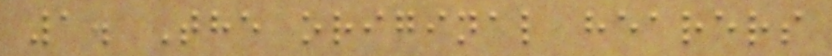1. The original hearers
